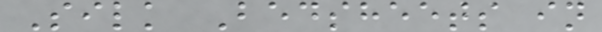Silk Bedsheets in
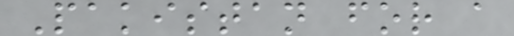Pakistan for a
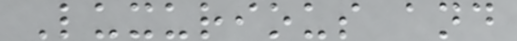Luxurious and
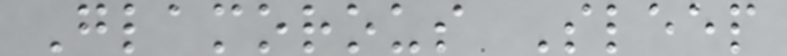Glamorous Sleep
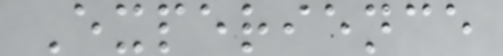Experience
